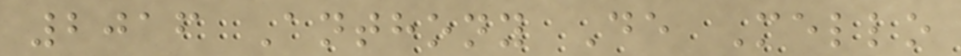2016 Anthony De Mello
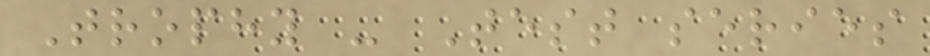Trophy - Test series
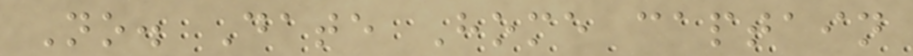No. Date Home captain
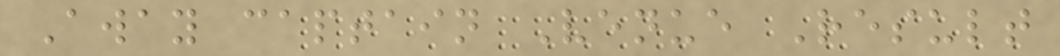Away captain Venue Result
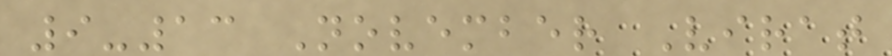9-13 November Virat
